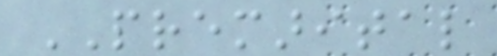PREMARITAL
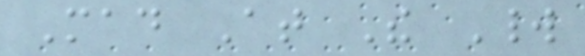Mad At The World
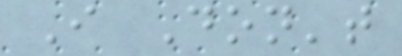I Don't
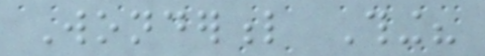Wonderful Thing?
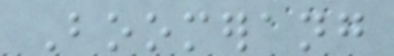Boomerang
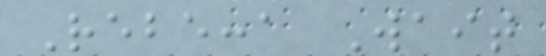Rebecca Wait
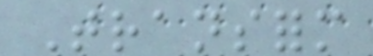Transform
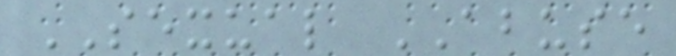SEXUAL ABUSE
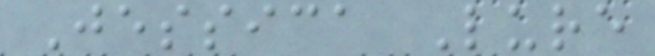Jessica Lure
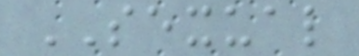SEXUAL
